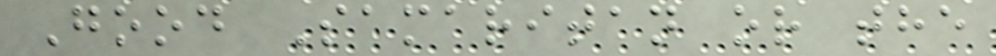Good Samaritan or the
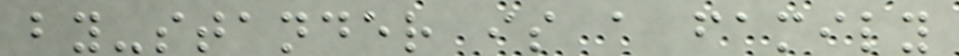by-stander is a family
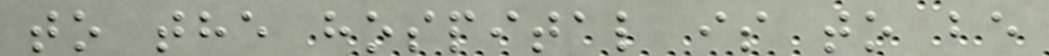to the hospital is to be
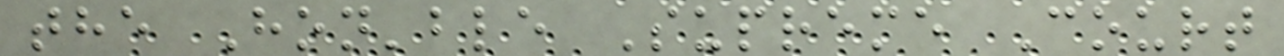the Hon'ble Supreme Court
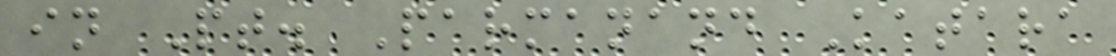in Pt. Parmanand Katara
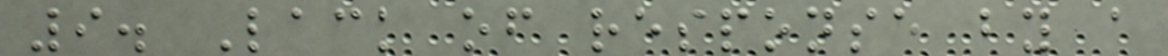9. Lack of response by a
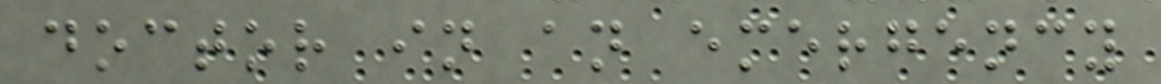doctor in an emergency
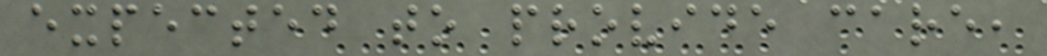expected to provide care,
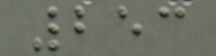253
